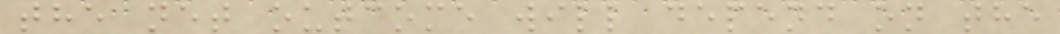the net outcome will depend on the
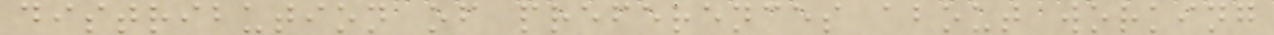distribution of preferences about working
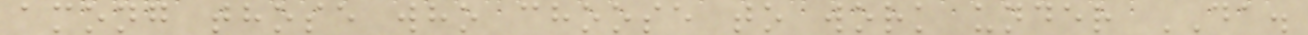among those who choose to work under DA.
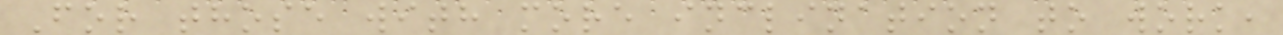For those with more inclination to work,
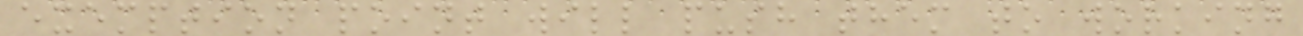exemption point will push them to working
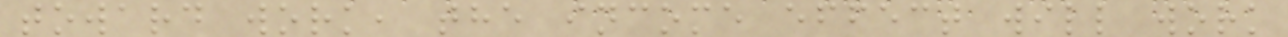toward work, the income effect will work
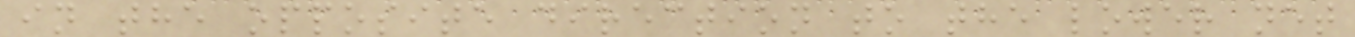in the opposite direction to the lower net
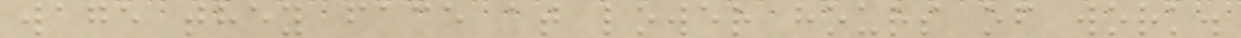wage they face at lower hours of work.
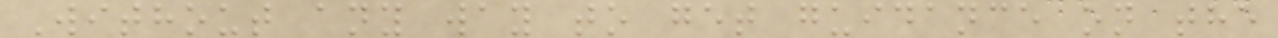Without any way to get guidance on the
